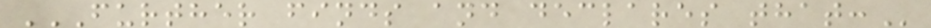FURTHER FINDS AND DECLARES THAT:
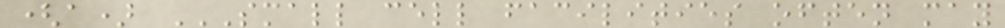(a) SMALL CELL FACILITIES OFTEN MAY
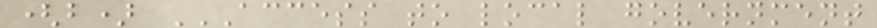(b) ACCESS TO LOCAL GOVERNMENT
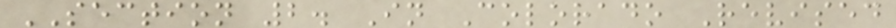SECTION 2. In Colorado Revised
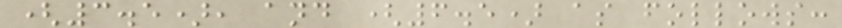(3.5), and (6.5) as follows:
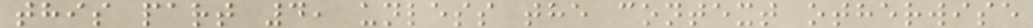this part 4, unless the context otherwise
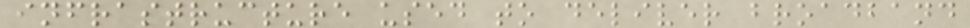infrastructure used to deliver broadband
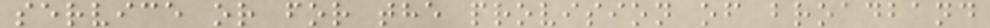service or for the provision of broadband
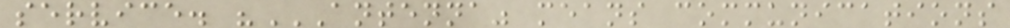service. "ANTENNA" MEANS COMMUNICATIONS
